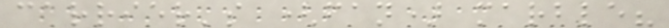carrier's (fan) marble?
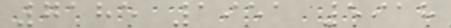7185 1951 5918
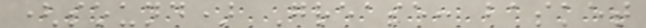(sound) Grease: basket
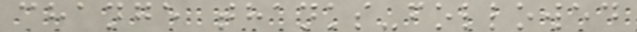change thanks-followed
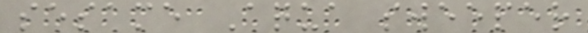sesame Aqua sweeper
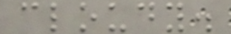cloudy.
